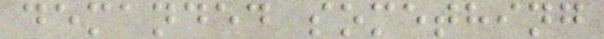demanded something
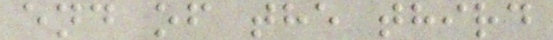end of the third
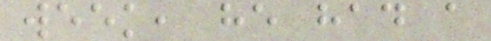week, he had a
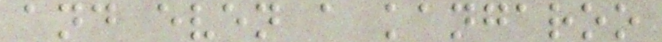and even a kangaroo
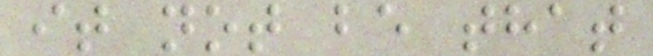it not be that
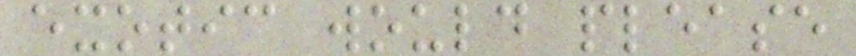exotic would please
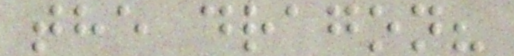the dragon?
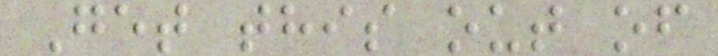Get this out of
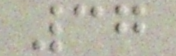37
